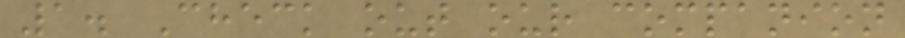1. Check out our companion
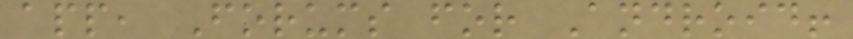app, Forums for Android!
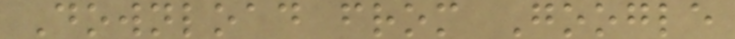Download from Google
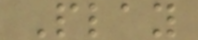Play
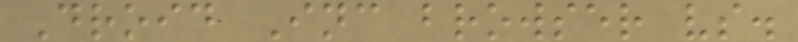Droid Inc browser vs.
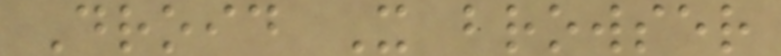Droid X browser
